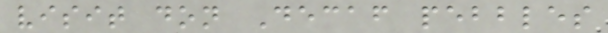visit don Decaf pebbles
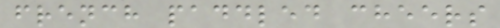french paddled cheers
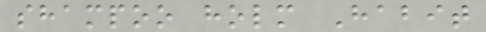shampoo holm Habit
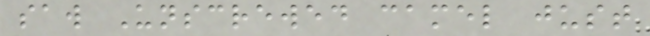saw Unscrewed camel just
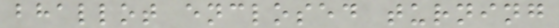bhallot enclosed turning
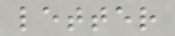letter
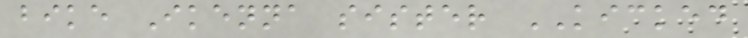bike Ikenna sister KICKED
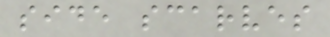side scarves
